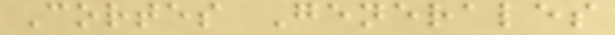Cortes Generales
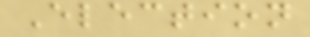Election
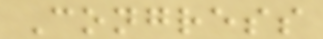Congress
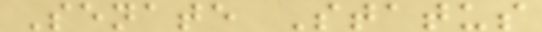Senate Status
